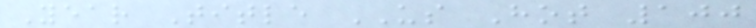Year Title US Hot 100
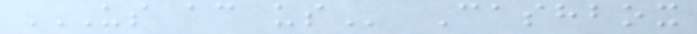US AC US Cashbox
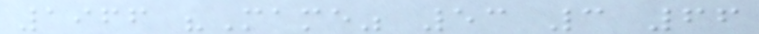1966 "Mame" 53 3 66
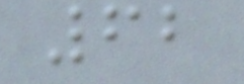62
